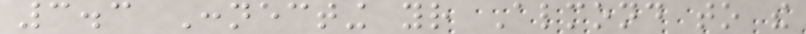3.3 Connecting your Almond to the
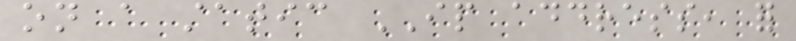on a static IP address, for
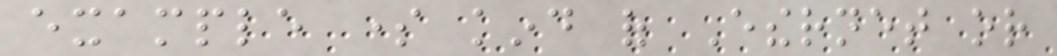example some kind of Ethernet or
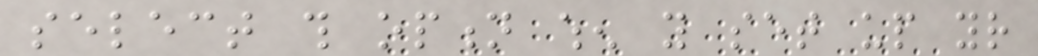select this option when you set up your
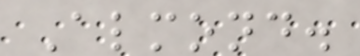Almond.
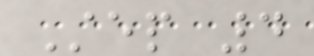Step 4
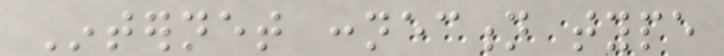Internet connection type
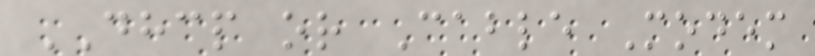DHCP or Cable Modem
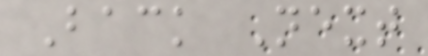Back Next
